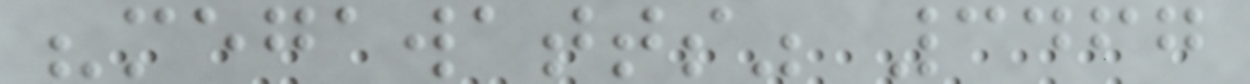"megawatts" 3467
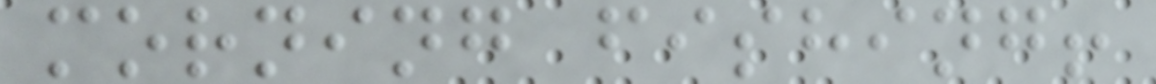morning fishing!
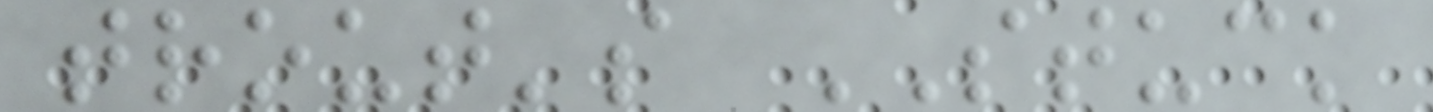trout's STUCK
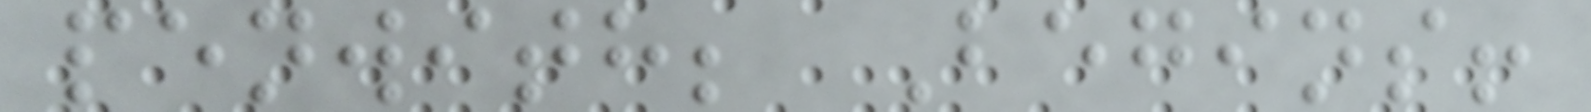penwith; Begins!
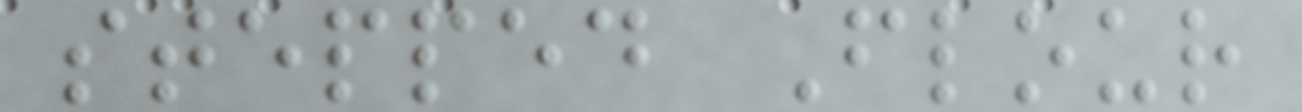stepped Flour
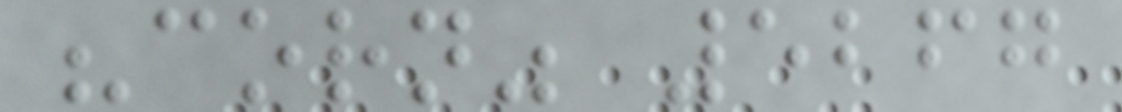"corn" 5267
